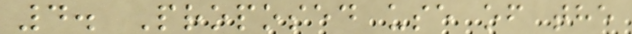4. Proposed use of the
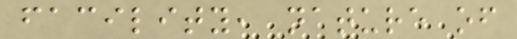facility, nature of
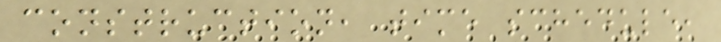construction, time schedule,
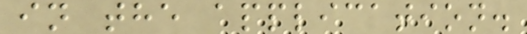in the application.
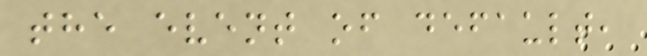the event of default,
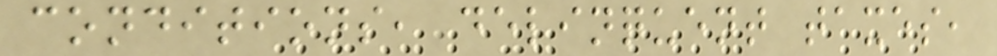conditions, delinquent taxes,
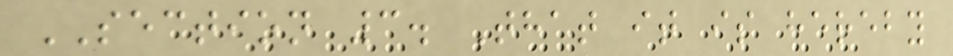SECTION 3. That it is hereby
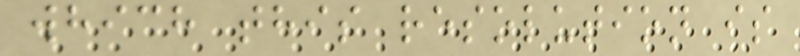which this resolution is
